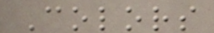Colors
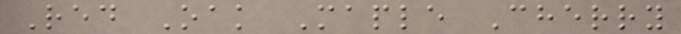Red Oak Maple Cherry
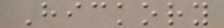Hickory
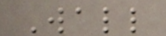Wall
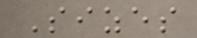Sizes
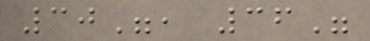30", 36"
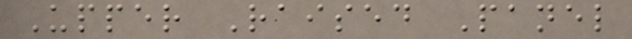Upper Raised Panel
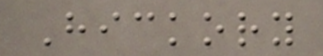Hickory
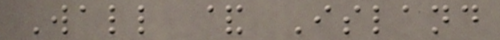Wall & Island
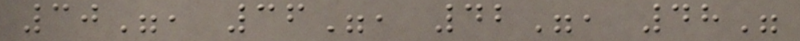30", 36", 42", 48"
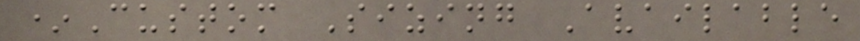*Custom Sizing Available
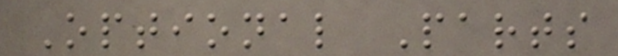Optional Parts
